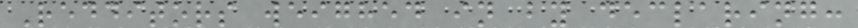Redditors weighed in by declaring:
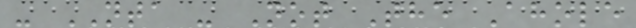- NTA - Not The Ahole
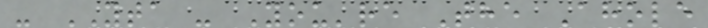- YTA - You're The Ahole
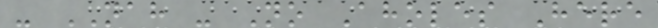- NAH - No Aholes Here
